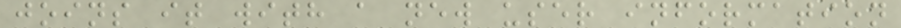joins it with a new user information
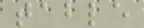table
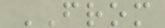FROM
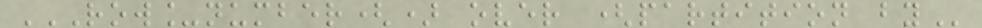ROW_NUMBER() OVER (PARTITION BY
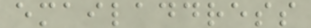emailaddress
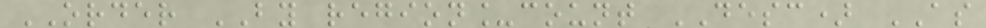ORDER BY region_count DESC) AS
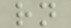rn
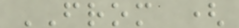FROM (
